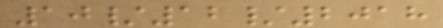10/12/2018
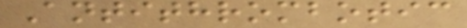Antithrombotic
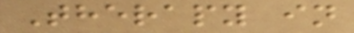Therapy in
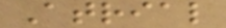Atrial
